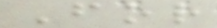For
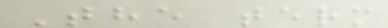The term
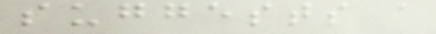suggests a
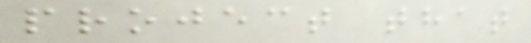project that
